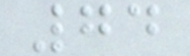74
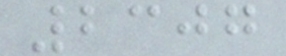2307
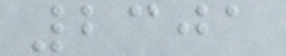2301
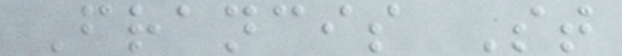Francis St
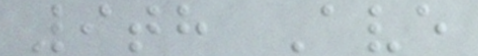9th Ave
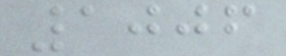1006
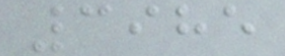3985
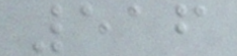516
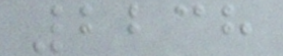2238
